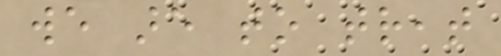we are to treat
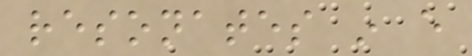resonates in every
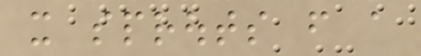it sprouts from a
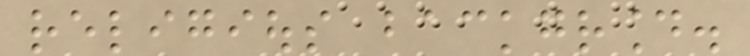religious background.
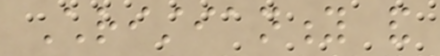Christianity and
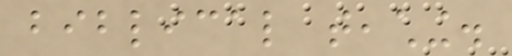biblical teaching.
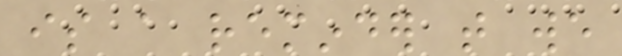is a reminder that we
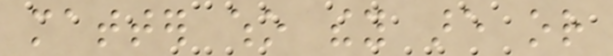matter who they are or
